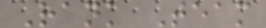Rank Team
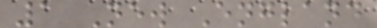1 New England
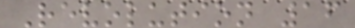Revolution 16
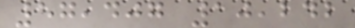57,407 10,242
